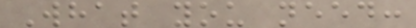What you need:
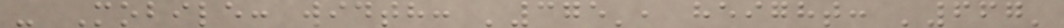- Mobile: width: '375', height: '667'
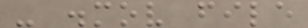- .mov file
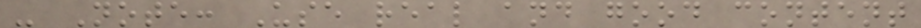- Note: Use real and good content
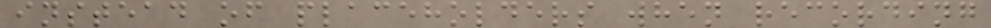instead of placeholders when recording
